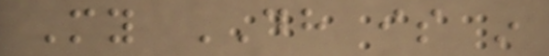My DH is in
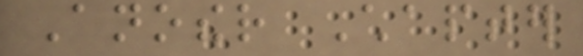Another Chapter
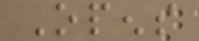Opens
